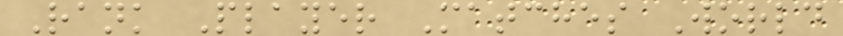Rank Player Matches World
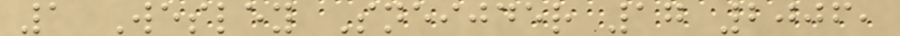1 Wesley Sneijder 17 2006,
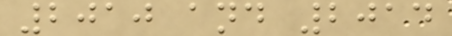2010 and 2014
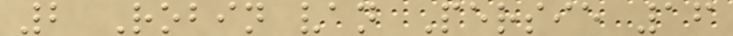2 Robin van Persie 16
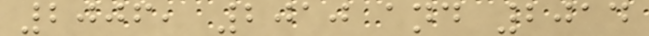2006, 2010 and 2014
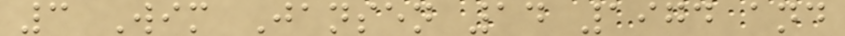3 Wim Jansen 14 1974 and
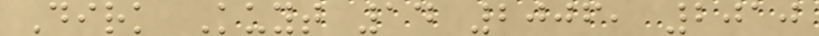Dirk Kuyt 14 2006, 2010
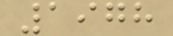1978
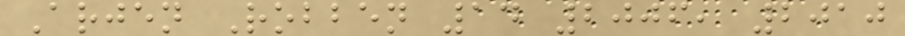Arjen Robben 14 2006, 2010
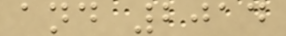and 2014
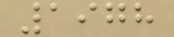1978
